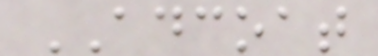ADCOAT
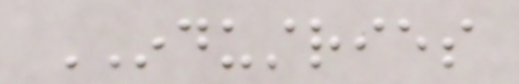INDUSTRIES
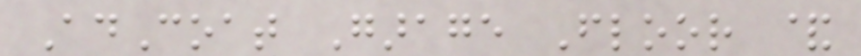AdCoat Garage Floor &
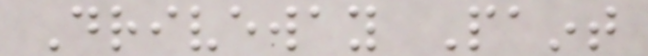Driveway Paint
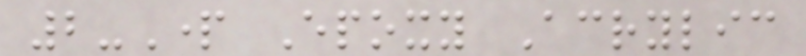2-Part Epoxy Acrylic
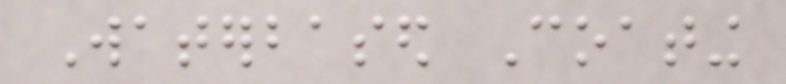Waterbased Coating
